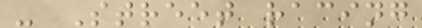- Street racing
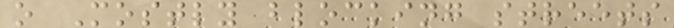o Mostly blocking streets
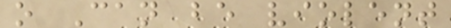o Can be violent
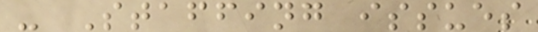- Staffing issues
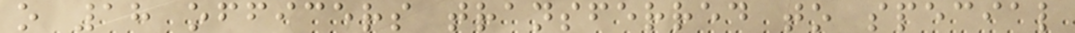o 18 officers transferred to special
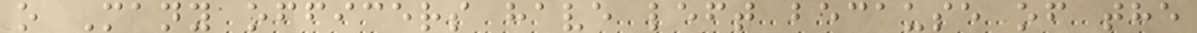o Many officers have left because of the
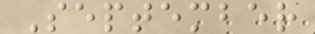September
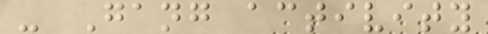- Gang activity
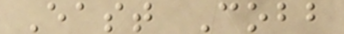East Cobb
